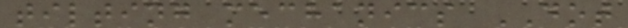tilting mechanics DOT
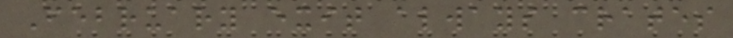February exit always crates
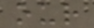our
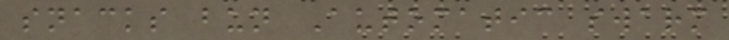snacks bun Automatic swarm
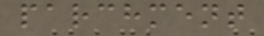parchment
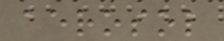aerosol
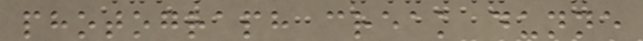photograph creak dunne
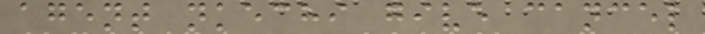agent nkechi give cancel
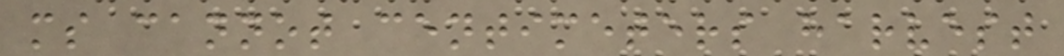ms cannot centimeters harvest
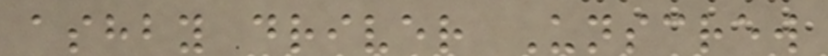ashby driver Unscrew
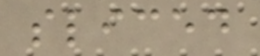sliced
